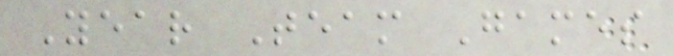Year Team Games
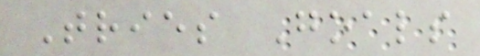Tries Goals
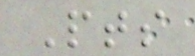Pts
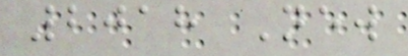2018 New
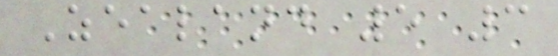Zealand 5 3
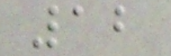12
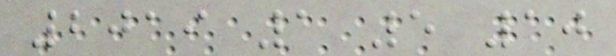2019 1 5 10
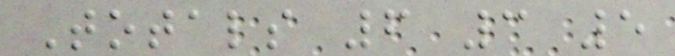Totals 6 3 5
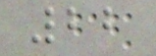22
